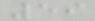59
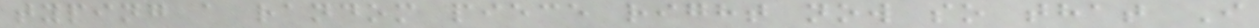typing a random piece right now so that I
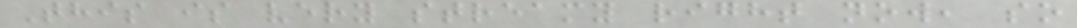This is very streamy right now, so
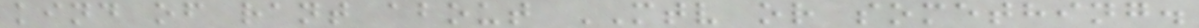kind of rant about MTV or something.
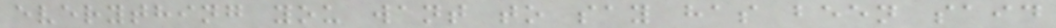everything you want to say has been said
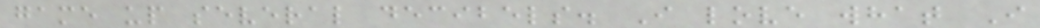game up several decibels. I love what I
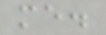me.
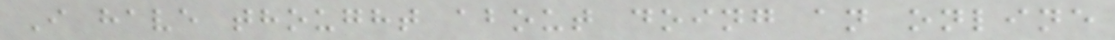I have thought about doing an online
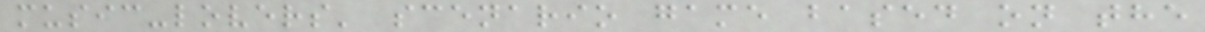music-lovers' scenario game based on the
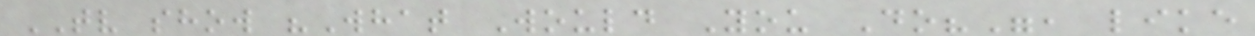TV show "What Would You Do?", like
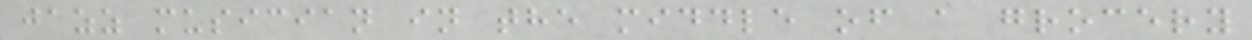jazz musician in the middle of a grocery
